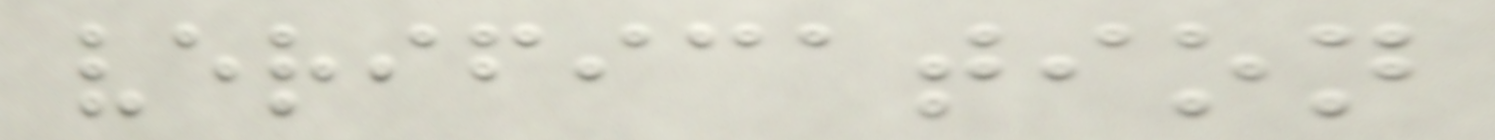verification
